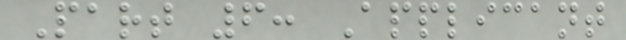Part 6: Applicant
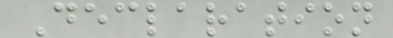Declaration
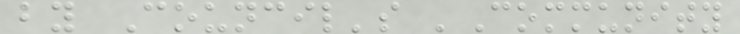by Council's 'Community
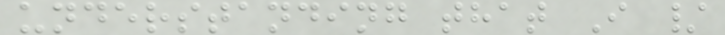understanding that I /
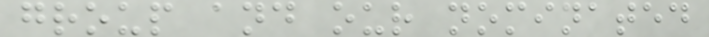group and our nominated
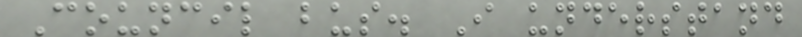Council bus. I understand
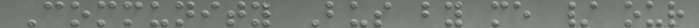Community Bus by me / our
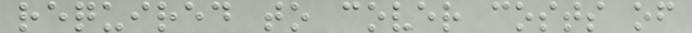required to cover costs of
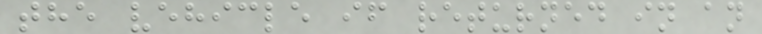the vehicle if returned in an
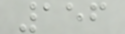156
